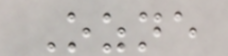Ozne
